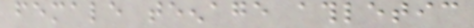female teenage athletic
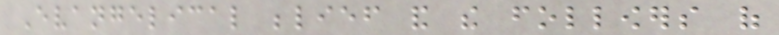Evangelical belief and the followers of
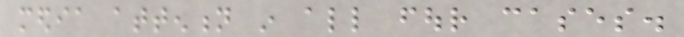media attention in all four cases.
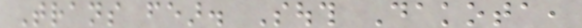Trans fear. South Dakota,
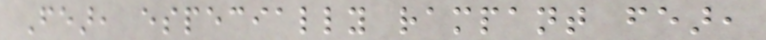Fear, especially rampant fear,
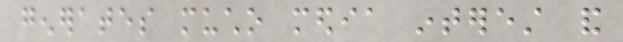generates mucho media interest and
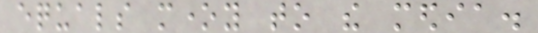equals money to the media.
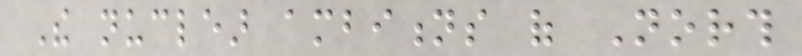The nuclear ambitions of North
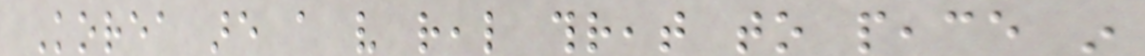Korea are a very real threat to peace in
